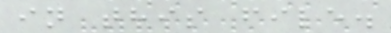in this file.
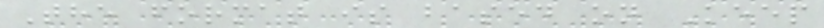The format is based on Keep
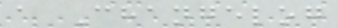a Changelog
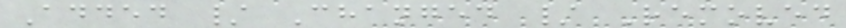Added / Changed / Removed
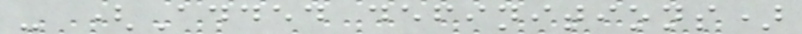- (Added definitions)
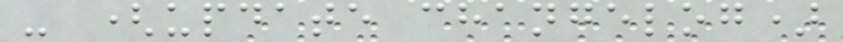- (update changelog)
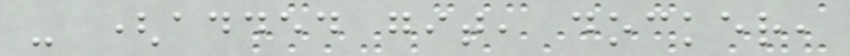- (added git, docker,
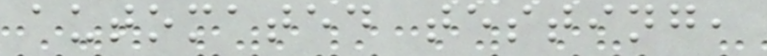automated testing,
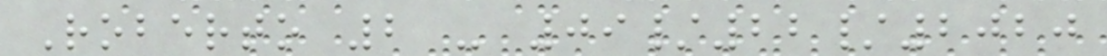Roberto 2 - 09/22/2020
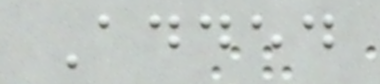Added
